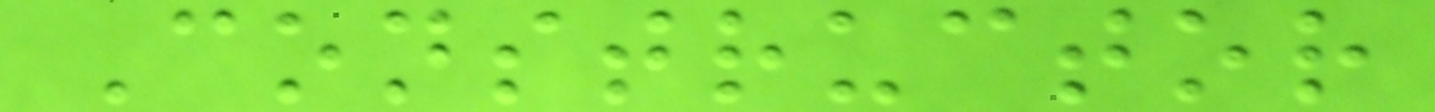Constructor
